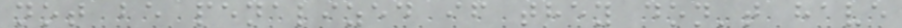not be penalized if they don't have
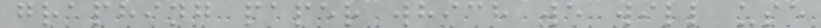graphing paper which we will use
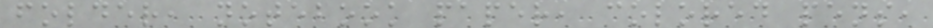folder, notebook paper, colored pens,
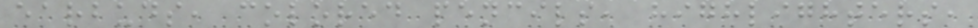earbuds, colored pencils, highlighters,
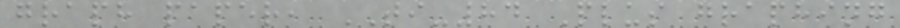graph paper, TI-84 Plus graphing
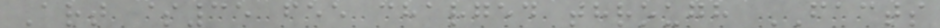Art $35 fee charged through FACTS
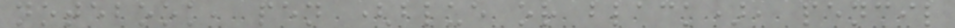notebook, pen (blue or black), pencil
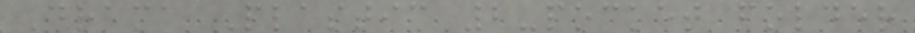Drama Plastic 2-pocket folder
